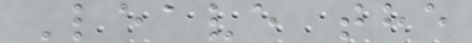Leave the
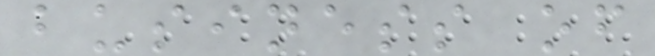business of
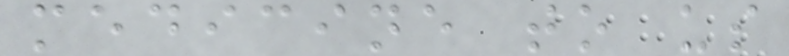medicine to us
